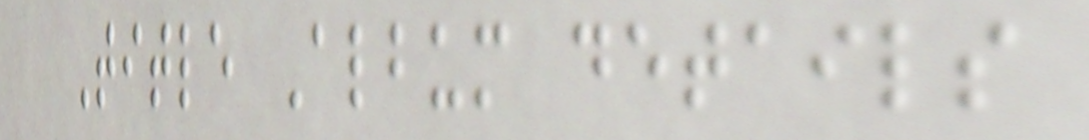Title Album details
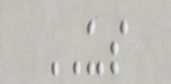US
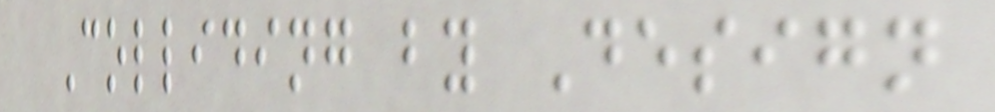Colliding by Design
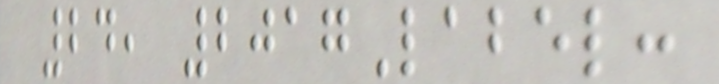24, 2017Label:
